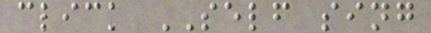click SELF sing
